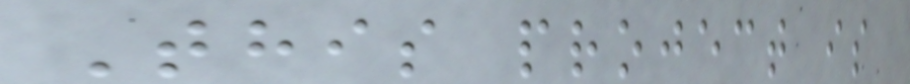This project is
